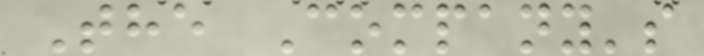The Company's
